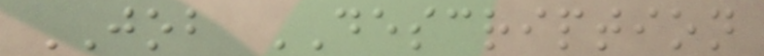JOB DESCRIPTION
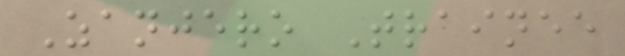Zanjero Trainee
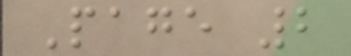Page 2
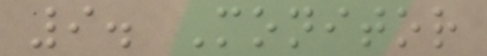9. Monitor
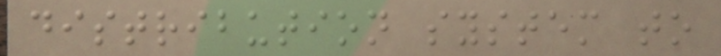distribution system to
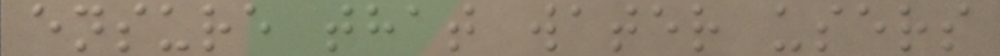ensure that water users
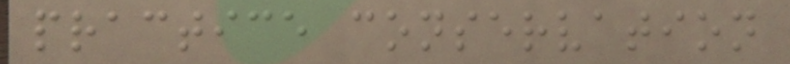practice conservation
